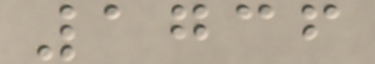1736
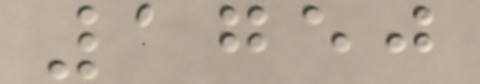1750
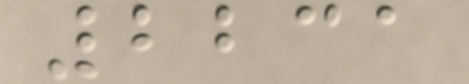2231
